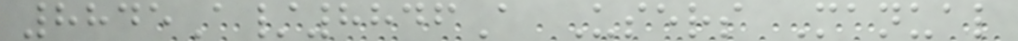8845A/8846A Users Manual
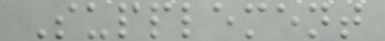Supplement
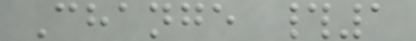Change #1
